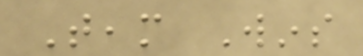Team Wins
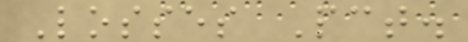Losses Pct.
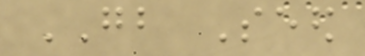GB Seed
